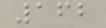162
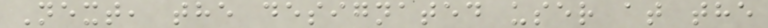Next, the designated user at the
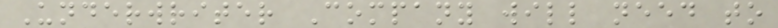Underwriter Company will need to
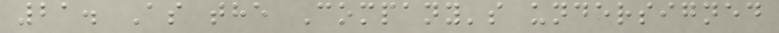21. As the Company's undersigned
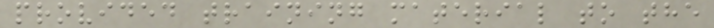provided training material to the
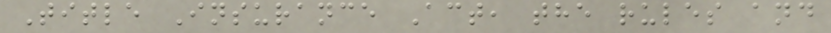Title Insurance Act, the rules and
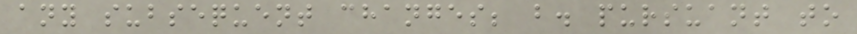any subsequent changes; b. pursuant to
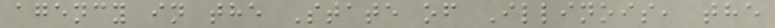agency in the State of Illinois, the
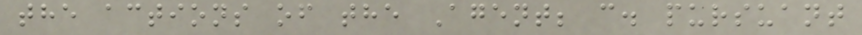the actions of the Agent; c. pursuant
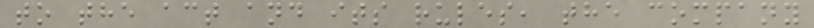to the act and its rules, the company
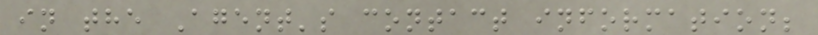in the Agent's contact information;
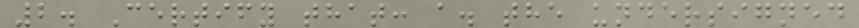2. Certify that: a. the undersigned
